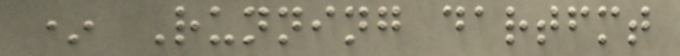* Running dartfmt
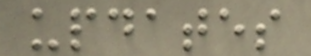updates
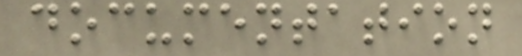documentation
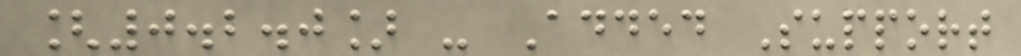[0.2.0] - Added Support
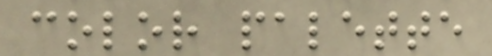color palette
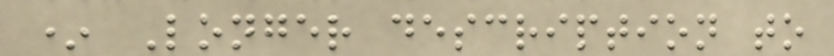* Longer description to
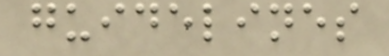guidelines
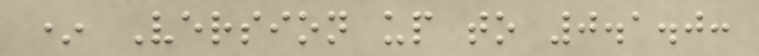* Version up to 0.1.0:
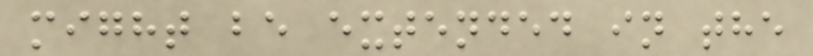might be extended in the
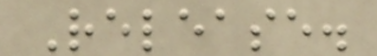Release.
